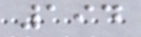194
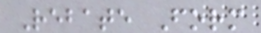Rebate Form
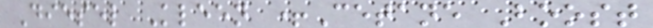Diesel Kleen +Cetane Boost
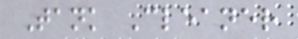Tank Cleaner
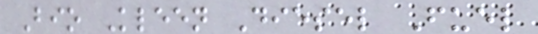Bio Kleen Diesel Fuel
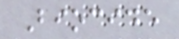Biocide
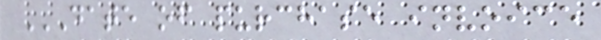DATE OF PURCHASE INVOICE
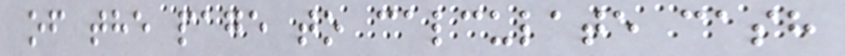of the page to calculate cash
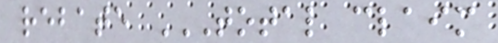rebate TOTAL CLAIM
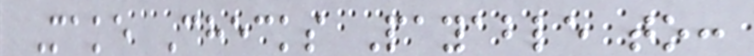Make Checks Payable to:
